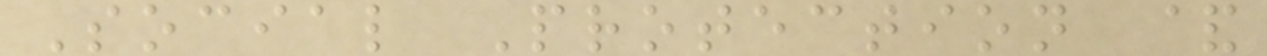Social Protection &
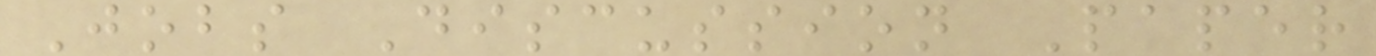Jobs Discussion Paper
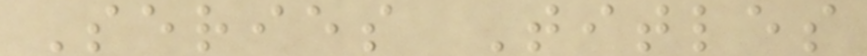Series Titles
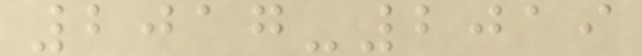2017-2019
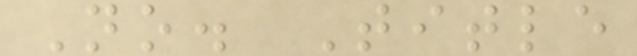No. Title
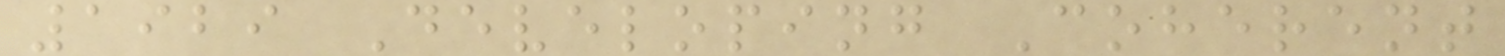1929 Developing Coherent
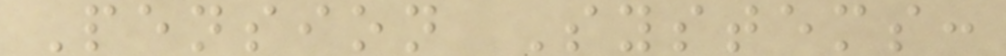Pension Systems:
